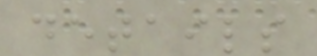details
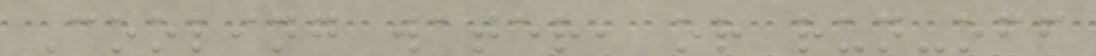Cooling water, or run-off
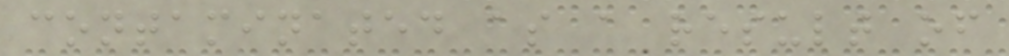contaminated as a result of
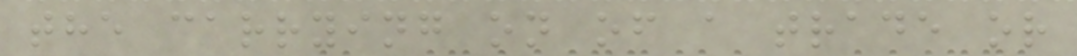the carrying on of a trade or
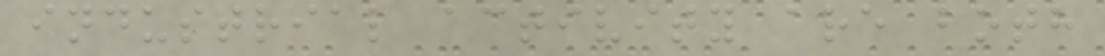industrial activity are both
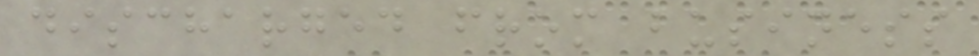discharged from business
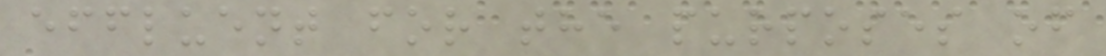effluent for the purposes of
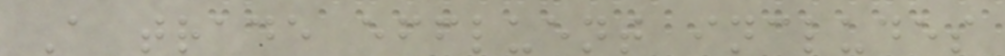A trade effluent includes
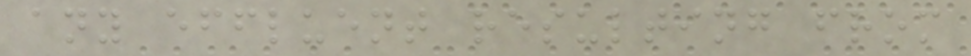any effluent resulting from
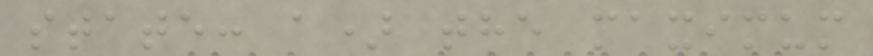state: a) the maximum
